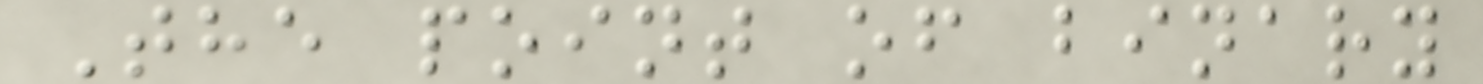The point of binary
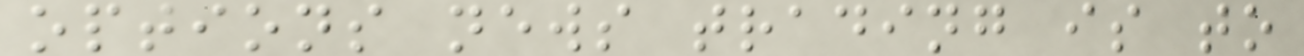options news trading is to
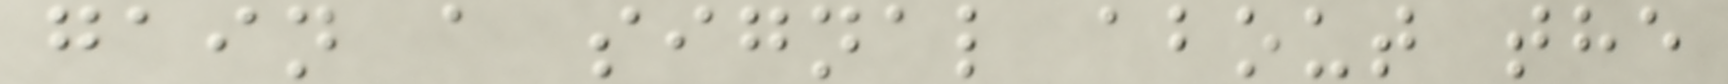gain a signal about the
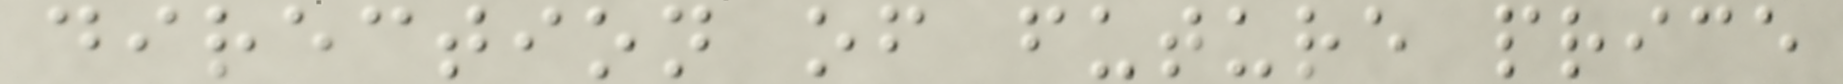direction of future price
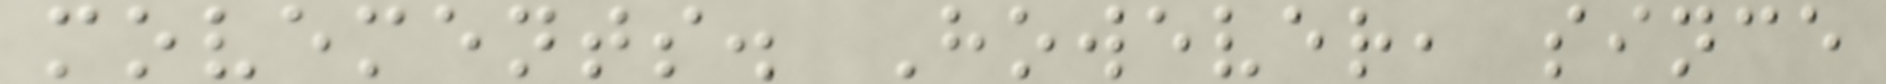movements. However, since
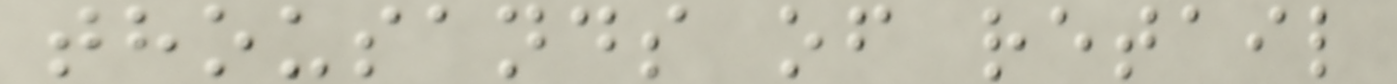thousands of retail
